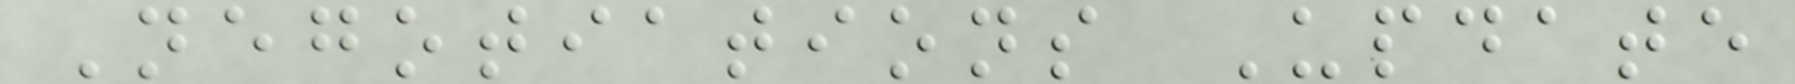Negotiations Update
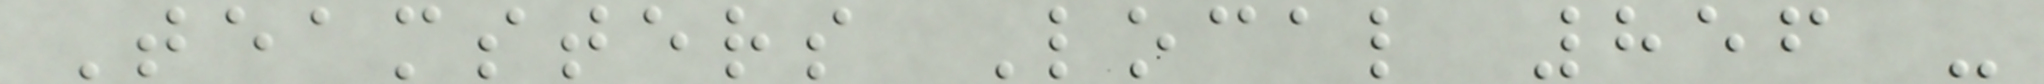Teamsters Local 856 -
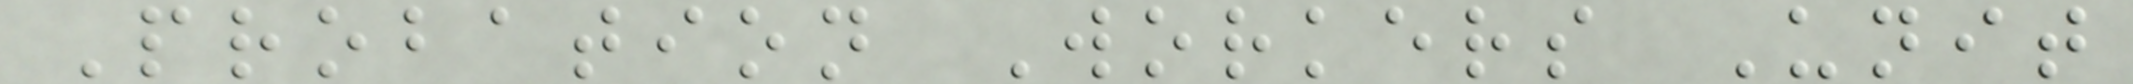Probation Workers Unit
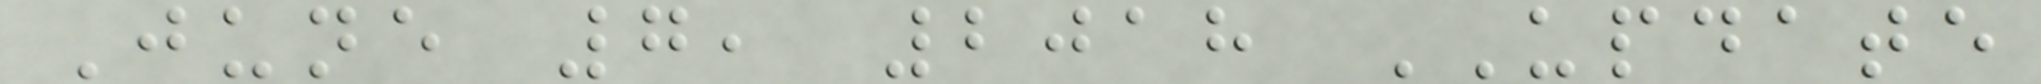June 7, 2018 UPDATE
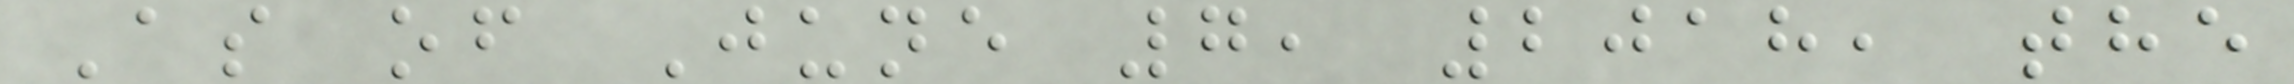As of June 7, 2018, the
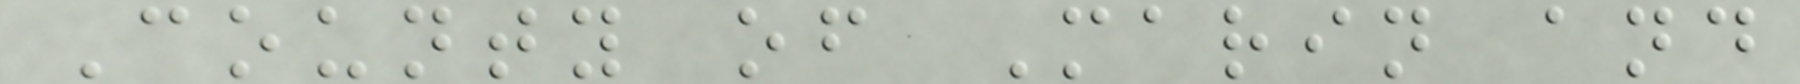County of Marin and
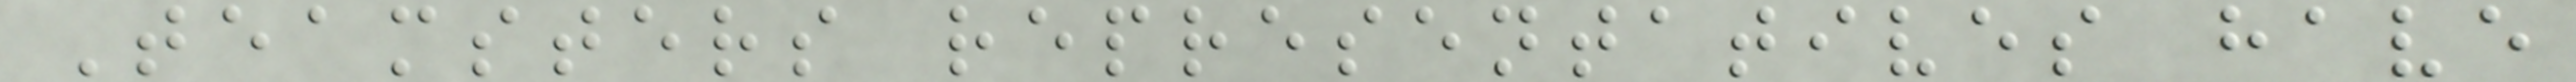Teamsters representatives have
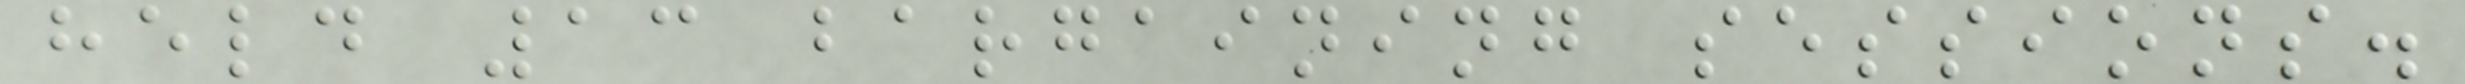held 13 bargaining sessions.
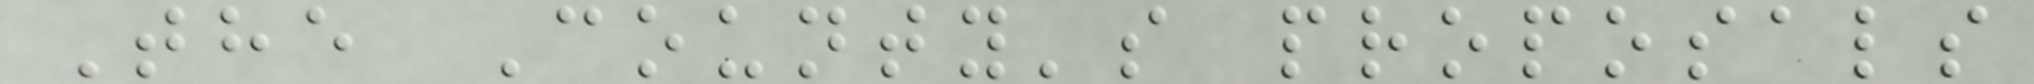The County's proposals
